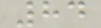84
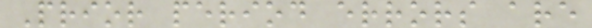Prior period errors are
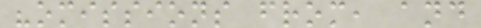"omissions from, and
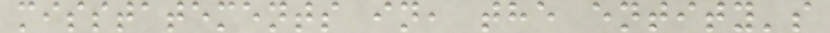misstatements in, the entity's
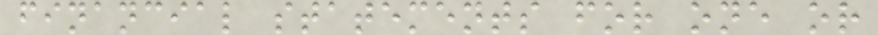financial statements for one or
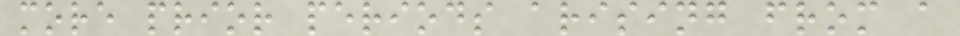more prior periods arising from a
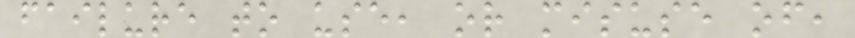failure to use, or misuse of,
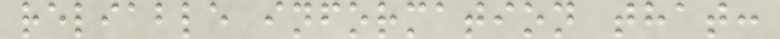reliable information that:
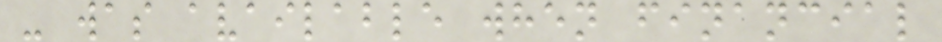- was available when financial
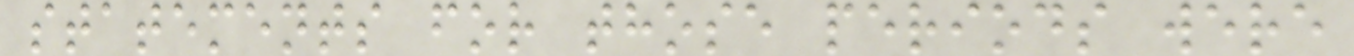statements for those periods were
